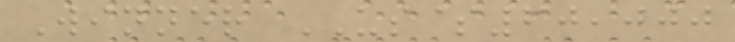Winner US$60,000
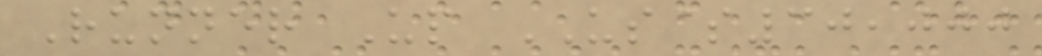Runner Up US$30,000
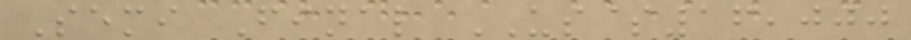Semi Final US$16,000
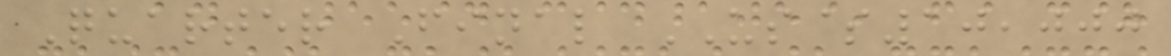Quarter Final US$10,000
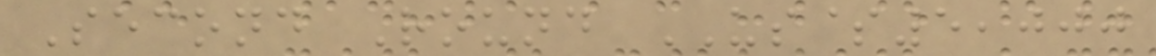Second Round US$5,000
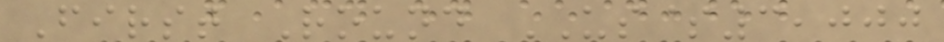First Round US$3,000
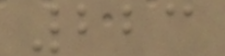223
